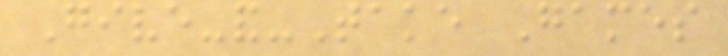Give-and-Take Games
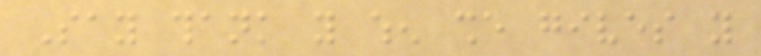Say thank you when she gives you
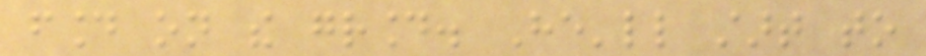found on the ground. He'll start to
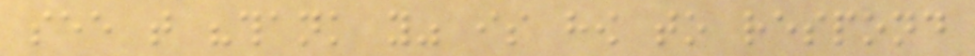see that "thank you" is how to respond
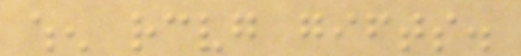when receiving gifts.
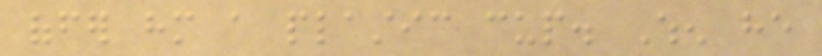offer him a plastic cup. When he
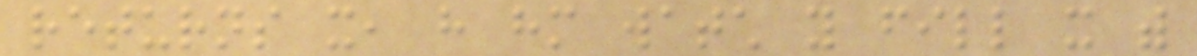returns it, have him watch you fill it with
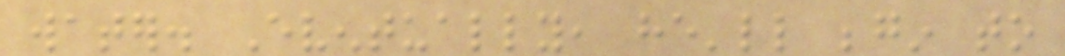water. Eventually, he'll begin to
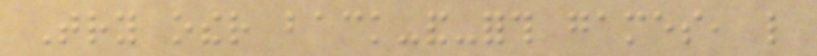Try other back-and-forth games, like
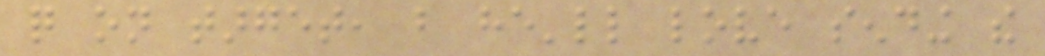quite on target, but he'll love sending the
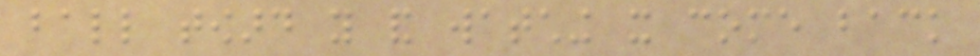ball toward you and watching it come back
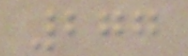277
